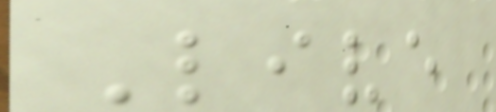Live
